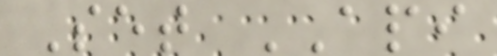Set API
